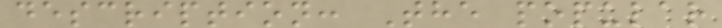description: The popular
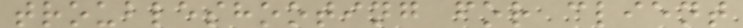troubleshooting for client
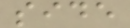side
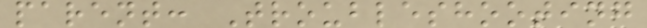parent: Troubleshooting
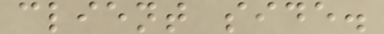client side.
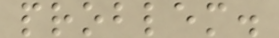problem.
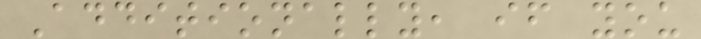Additionally, if you
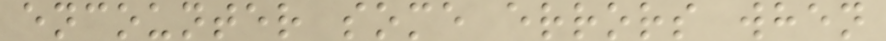encounter some errors when
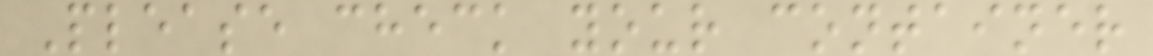Please check your container
